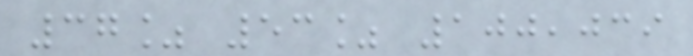37% 53% 100,039
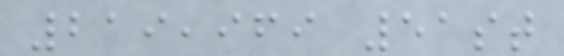219,969 51st
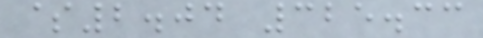$2.04 325.33
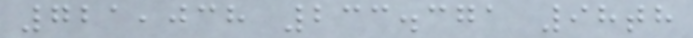721,038 233.371 98th
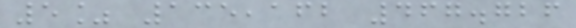5% 135,162 467.726
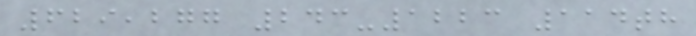629,277 243-1223 114th
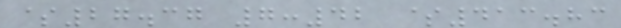$27.37 7:42 $413.83
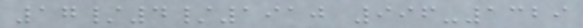17/4/1910 996-1329
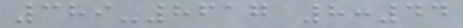389-8617 8:44
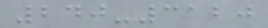240-3120
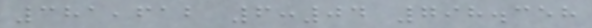381,612 6:04 798.358
